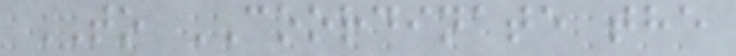TO COORDINATE the
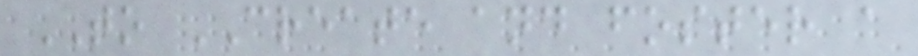TO CREATE and foster a
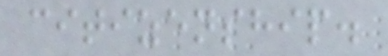citizenship.
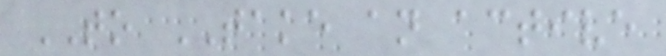TO TAKE an active
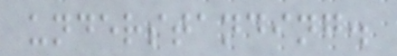understanding.
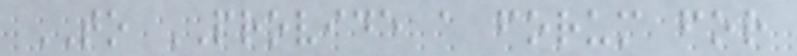TO PROVIDE a forum for
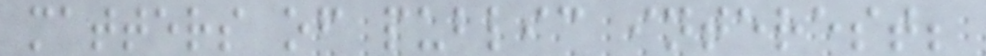matters of public interest;
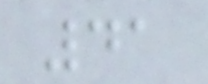41
